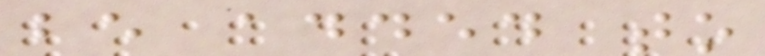be added to
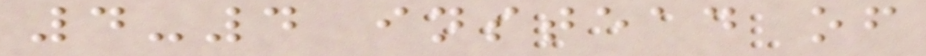4-4 instead of
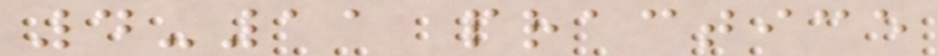4-11 practice
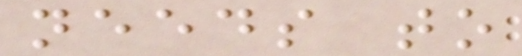needs to
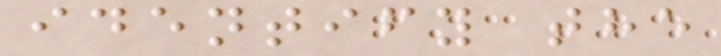identify the
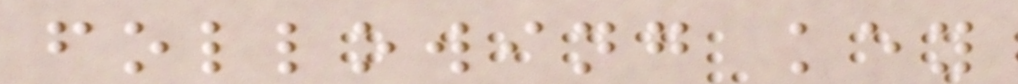following key
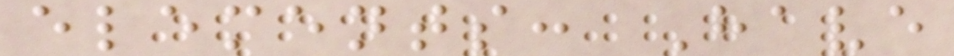elements: Have
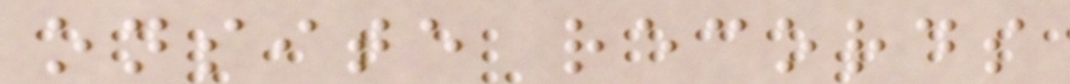onsite records
